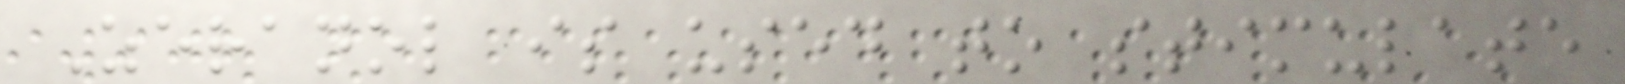Zeranol is used to stimulate
